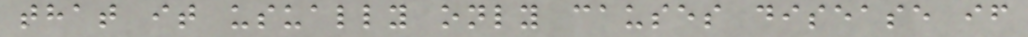that it usually only causes disease if
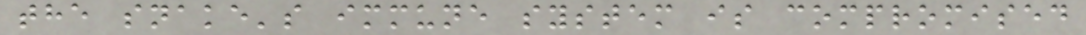the snake's immune system is compromised
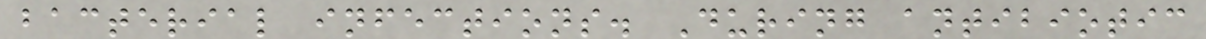bacterial infections. During antibiotic
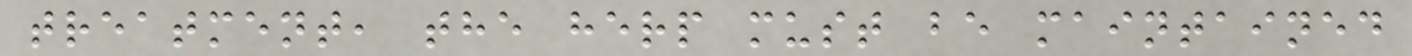treatment, the herp must be maintained
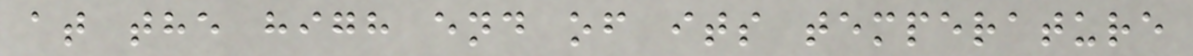at the high end of its temperature
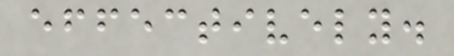effectively.
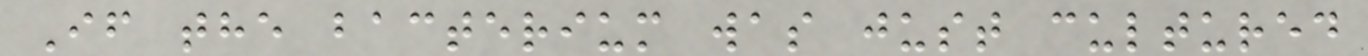If the bacterium was just cultured
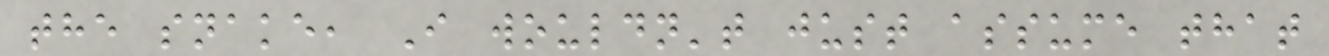the snake, I wouldn't just assume that
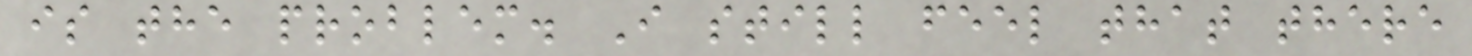is the problem. I still feel that there
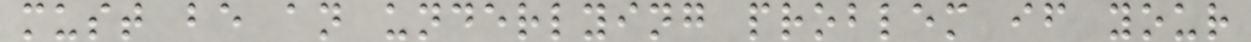must be an underlying problem if your
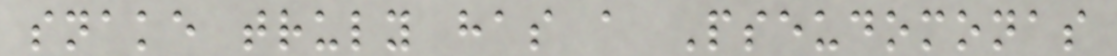snake truly has a Pseudomonas
